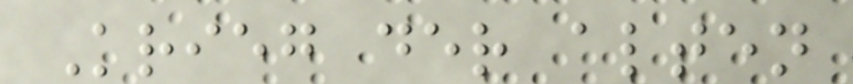Krieg der alten
